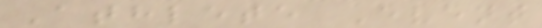Athlete Event
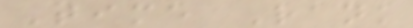Time Rank
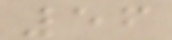56
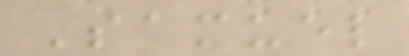Samuel
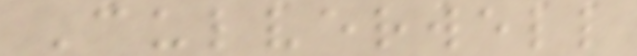Culverwell
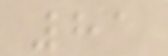81
